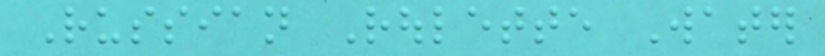Russian Roulette Water
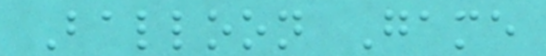Balloon Game
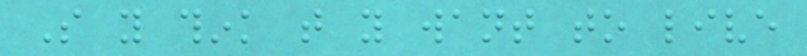So you think that you want to live
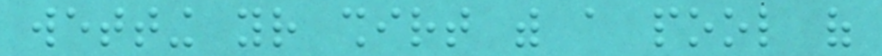wetting your shirt with a pool of
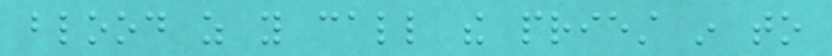blood as you call the priest in to
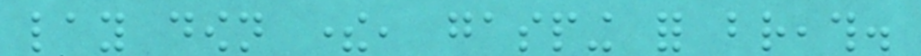lay down there, gasping for breath.
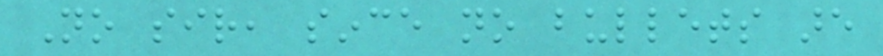No sir, since no bullets are
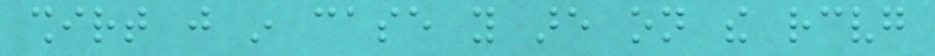shirt just in case you are on the receiving
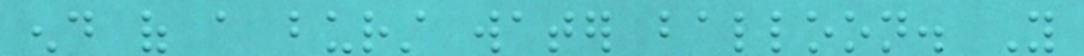end of a burst water balloon. You
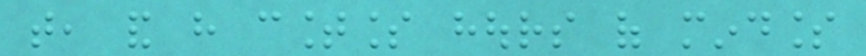that, and have countless hours of mindless
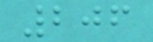206
